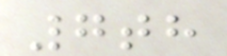7th
